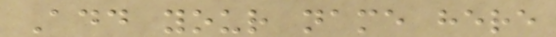Add your name here
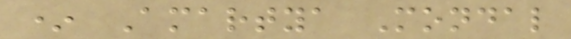* Amartya Mondal
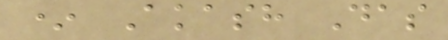* Akash Das
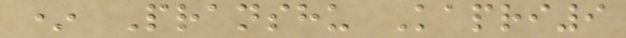* Pranshu Kapri9
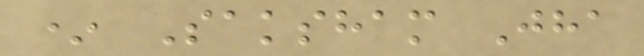* Saksham Jha
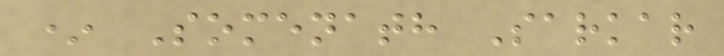* Somenath Sarkar
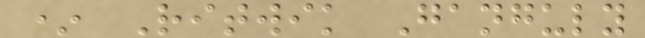* Ritwik Ganguly
